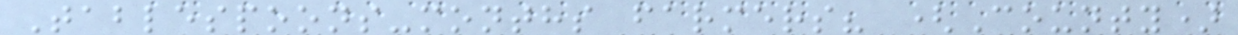Tablespoons-months farmers? (County)
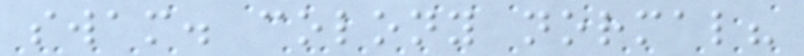swam. colony normal?
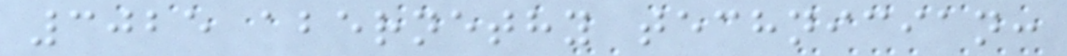3025 abernethy technician:
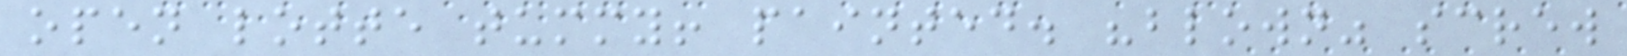open lotte tummy! painted. "blown" screw
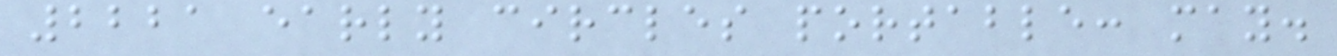2221 early circles portable: may.
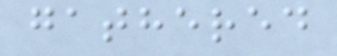gathered
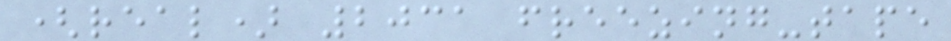(real) 2031 freezing-tape
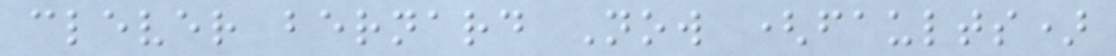clever bernard Now (faults)
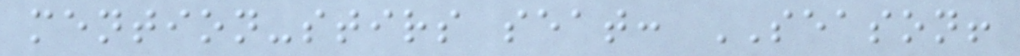mention-stirs seat: SEASON!
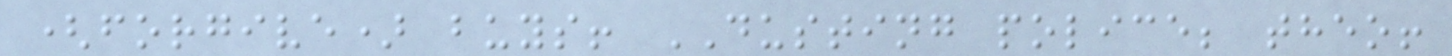(forgive) buys! DUSTING police; theo!
